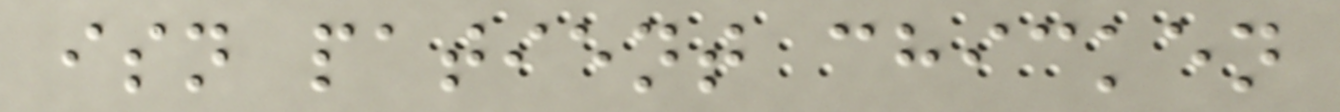isn patient chicken
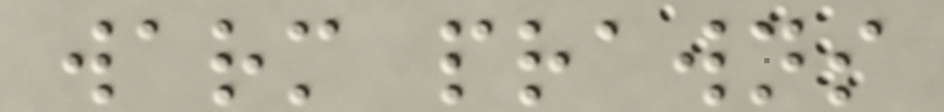warm prawns
